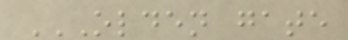OLDEN GATE
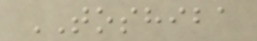TOSHIBA
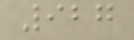927
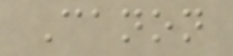Canon
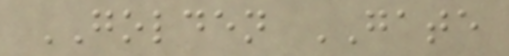GOLDEN GATE
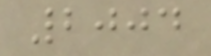2004
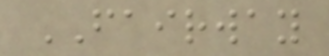FAIRWAY
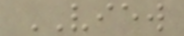VIEW
